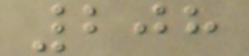208
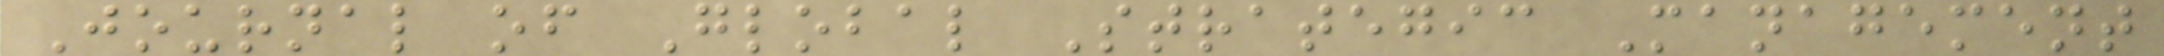Journal of Global Strategic Management
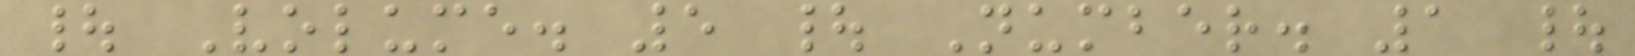| Volume. 5 | Number. 1 |
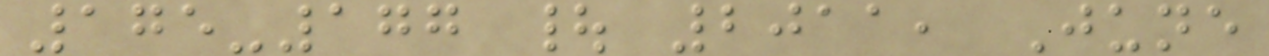175-177 | 2011, June
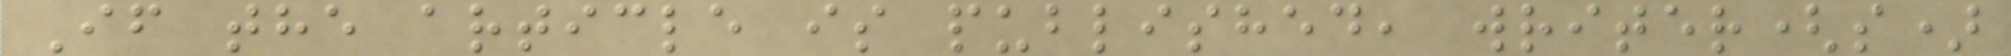If the article is published, writer(s)
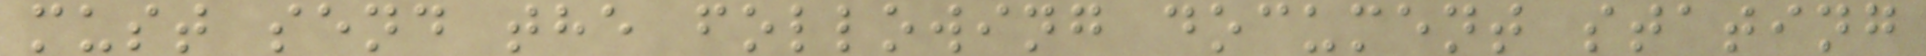must send the following document stating
